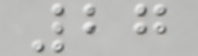27
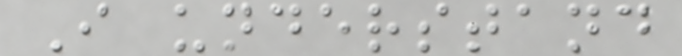I understand
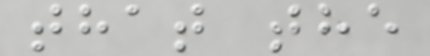that the
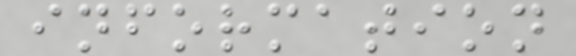information
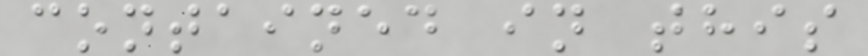contained in this
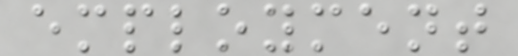employment
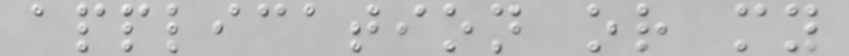application or my
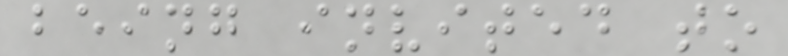being invited to
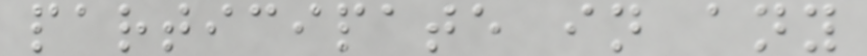participate in any
